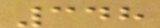348
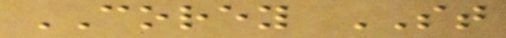COREY ST
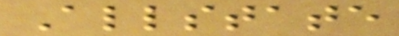Allstate
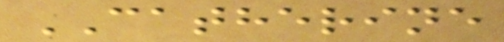CATHERINE
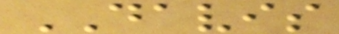DAVIS
